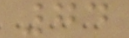74
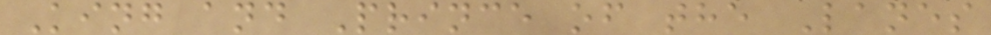King and Prince of the Lanes
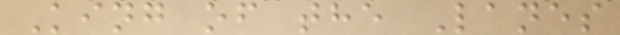King of the Lanes
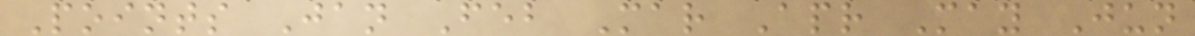Points Jan Feb Mar Apr May Jun
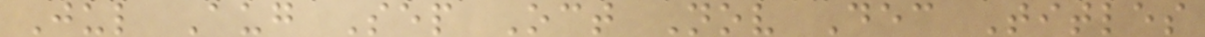Jul Aug Sep Oct Nov Dec Titles
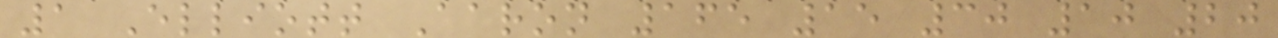1 Elliott Aaron 165 15 30 10 20
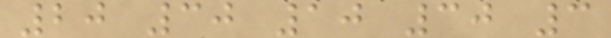20 30 10 30 3
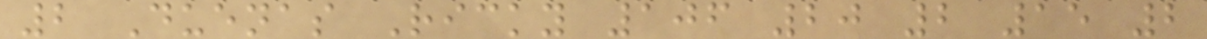2 Duenas Ricky 106 20 2 15 2
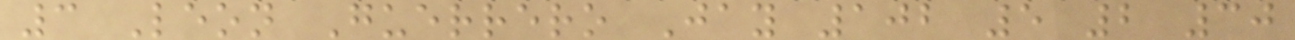3 Leon Guerrero Jay 102 5 2 30
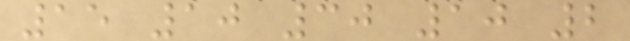15 10 30 10 2
